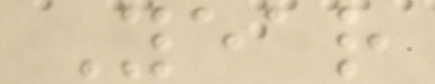Year
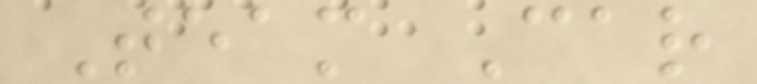Team Car
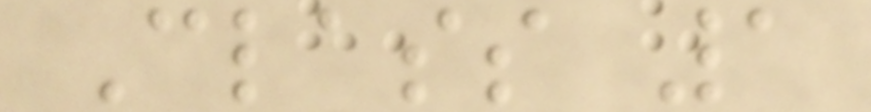Class 1
